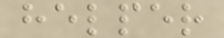helper
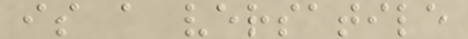is a versatile
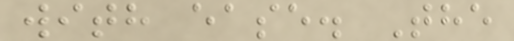with ease. The
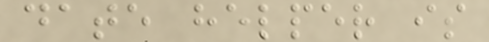date helper is
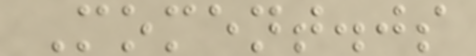Moment.js
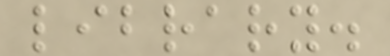library.
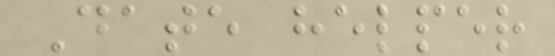Date helper
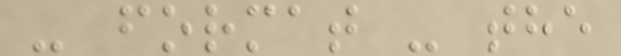- format - the
